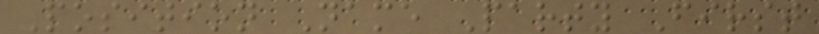Position Name Party First
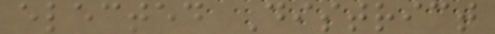elected District
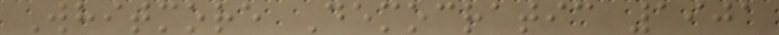Whitmore Democratic 1901
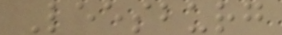Leesburg
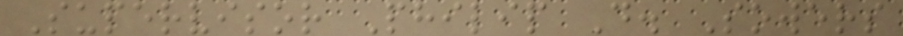Supervisor Philip D. Sowers
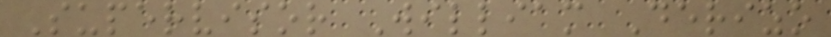Supervisor William Derizo
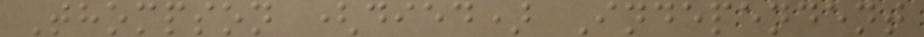Thompson (died) Independent
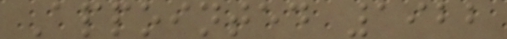Appointed 1922
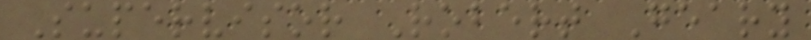Supervisor Robert Geary
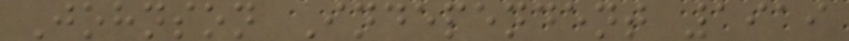Johnson Independent 1919
